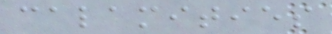calamities
